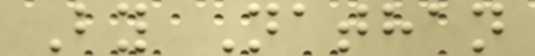By Nathan
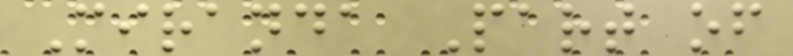Miranda Part of
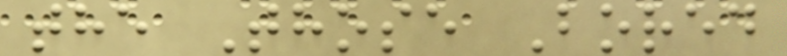the Those Bored
